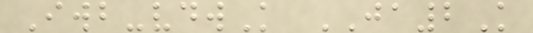Iwb-vdwK JA2K
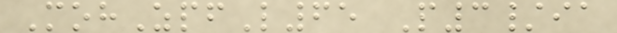MohZpfL65 P3/ia
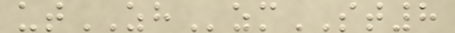utZHzmST8
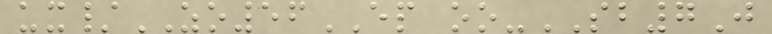ux/ZO56EP oo-SB7J
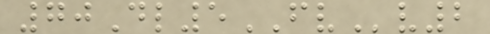70Dl5FVv2
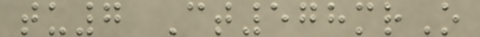tu7 Ct578mrO
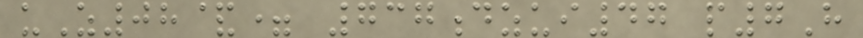uZ08&= 737dzui47 p7H
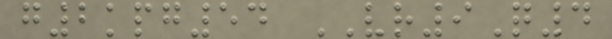g2kpg54 VR9Q4
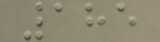185
